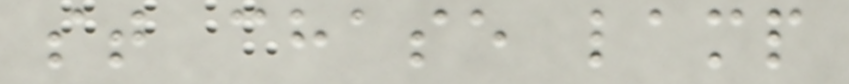st chase lamp
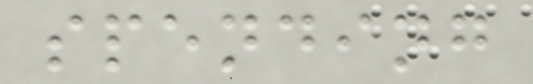spending
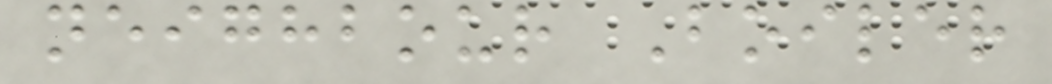neighbour Boiler
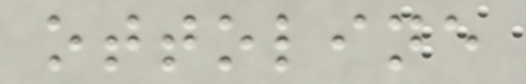ottoline
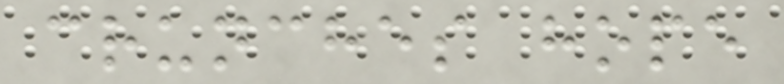crunches hope
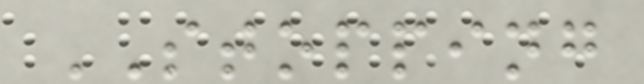STOPPING
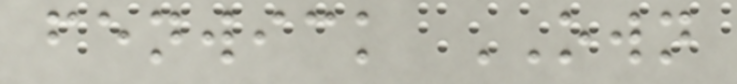fenwick OWN
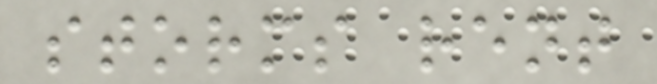storms rent
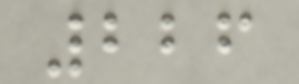226
